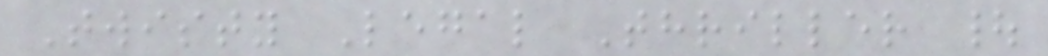Twisty Legal Thriller |
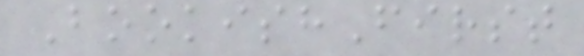BookishFirst
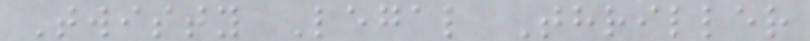Twisty Legal Thriller
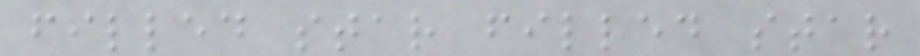filled star filled star
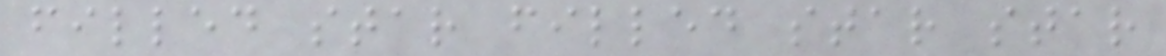filled star filled star star
